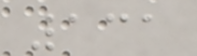131
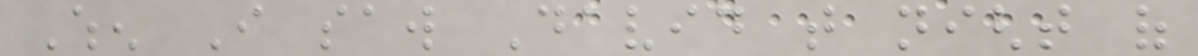When I saw David that night of
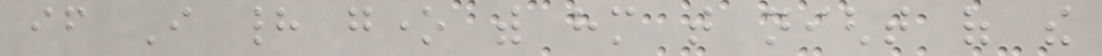if I had gone with him that night of the
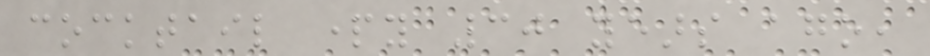cocktail party 30 years ago,
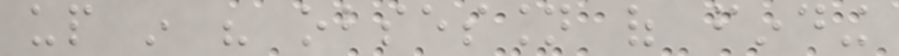up in his obsession of finding
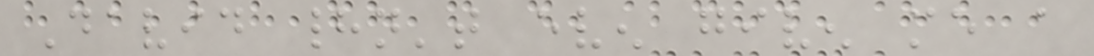David hadn't even given me a
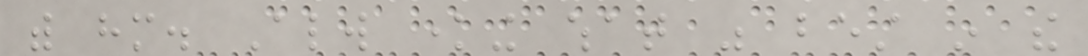with him. Always knowing what was best in the
